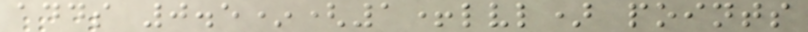adds 0.5*(1+lvl) points
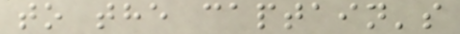to the captain's
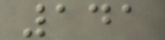141
